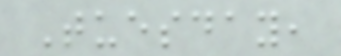Tuesday,
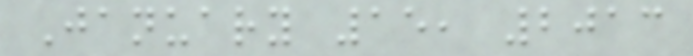January 15, 2013
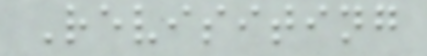Revisiting
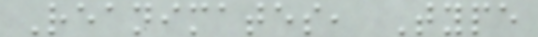Reanimates, Type
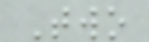Two
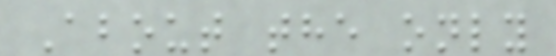About the only
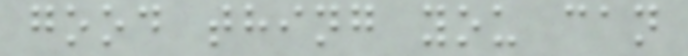good thing you can
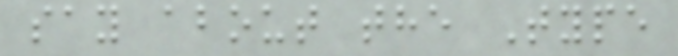say about the Type
